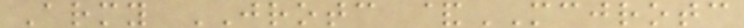Army JROTC &MCJROTC
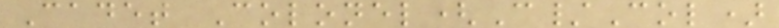Cadet Colonel(C/Col)
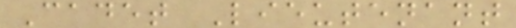Cadet Lieutenant
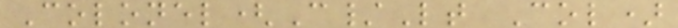Colonel(C/Lt Col)
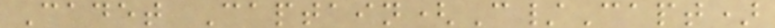Cadet Captain(C/Capt)
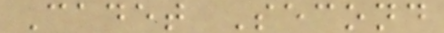Cadet Second
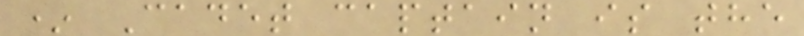* Cadet captain is the
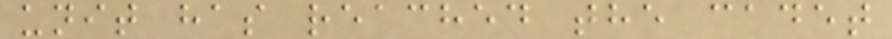unit has reached the cadet
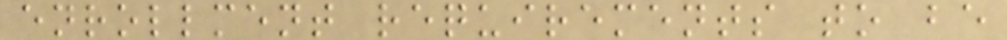enrollment requirements to be
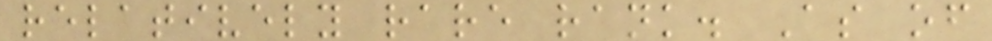relatively rare rank. As of
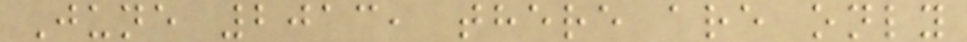June 2013, there are only
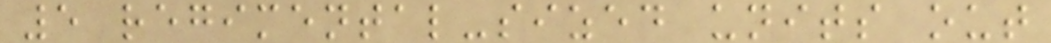5 regimental-sized units out
